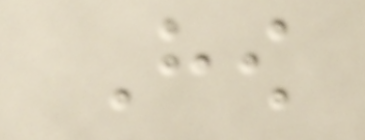How
